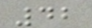42
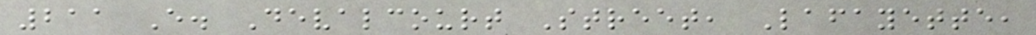211 E. Devalcourt Street, Lafayette,
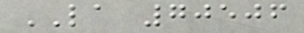LA 70506
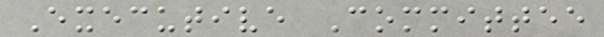Executive Committee
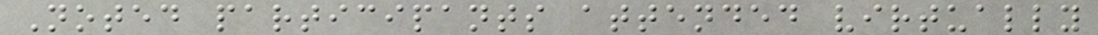Noted participants attended virtually
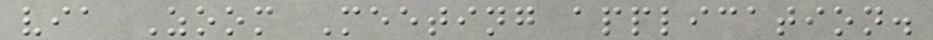via Zoom Meeting application.
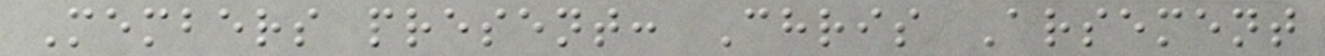Members present: Chris Arsement
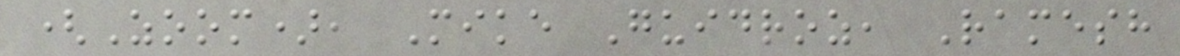(Zoom), Mike Guidroz, Ramesh
